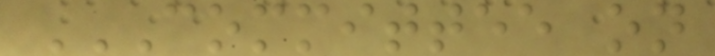COMMITTEE ON
